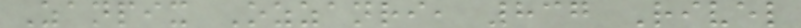Zanpix Ozzanri, 837 Rivel
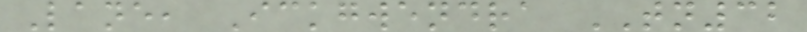Lane, Ickgwendra TN32
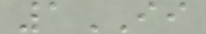1II
